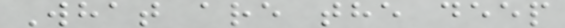What are the deep
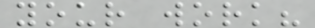your work?
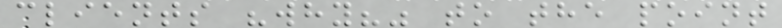clients "why?" to the point
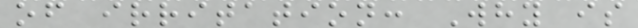of irritation: Why is
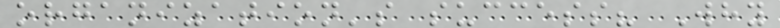organization's success? Why
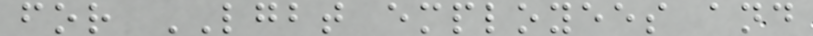for LGBT employees and
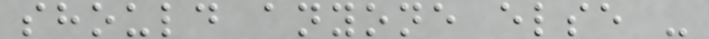should anyone else -
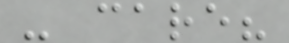- care?
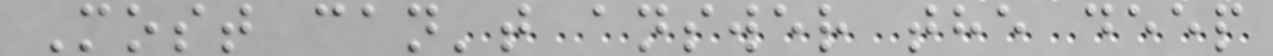Most can't answer the deep
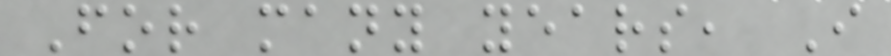For many years, I
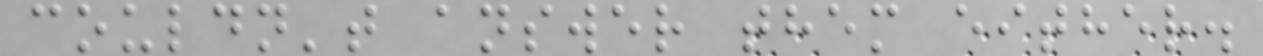couldn't answer them either.
